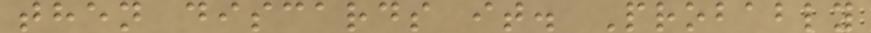then discards it. Probably
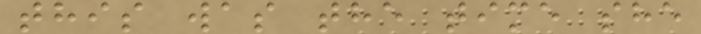this was the time she
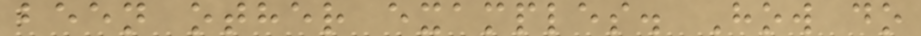been other examples. How do
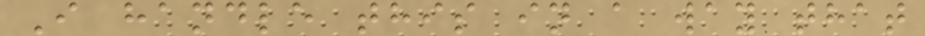I handle this in a way that
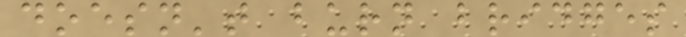doesn't burn bridges
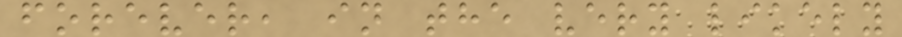forever, in the very likely
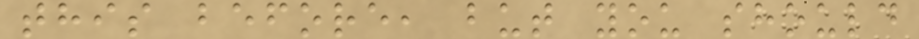this before, but you should
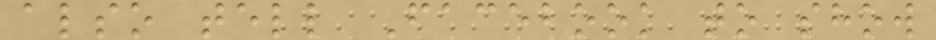also tell Facebook to show
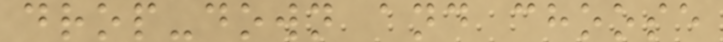drop-down and choose
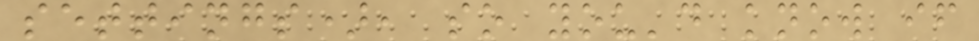settings), so you'd know if
